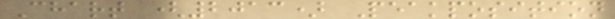Chart (2013) Peakposition
